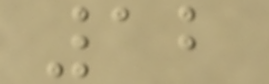12
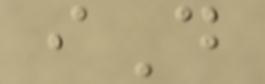iD
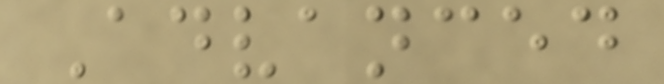Advanced
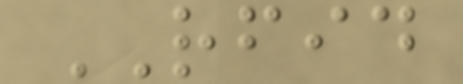RFID
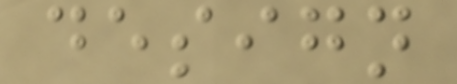design
